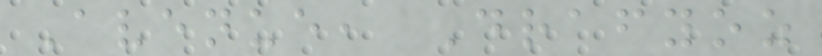Avenue, Drafyoz
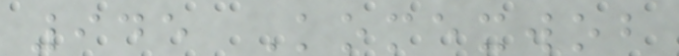945 Komexwob
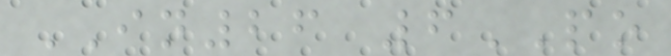IN26 6PO
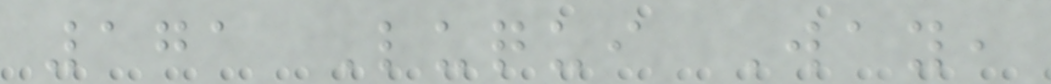171 Luqui Way,
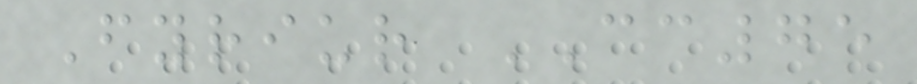Fyriur CC75
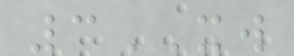3XW
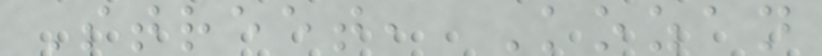Street, Kozan
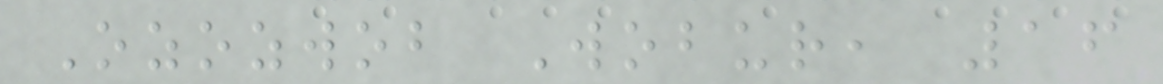Ozozwob Wobur, 16
